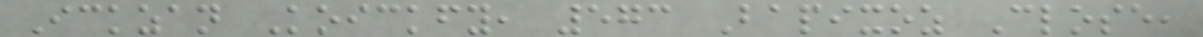Ickzan Koickfy, 573 Bapixoz Close,
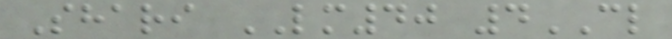Shari LM40 4CL
